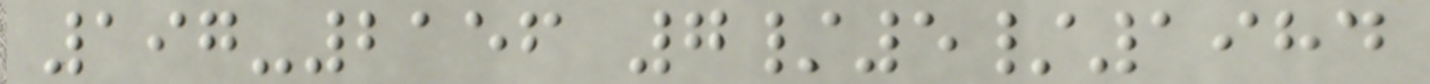197-2156 7/5/1984
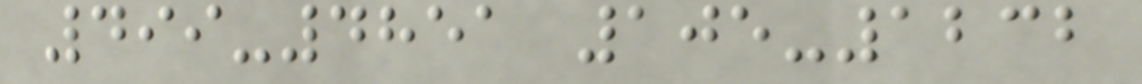499-4851 105-1232
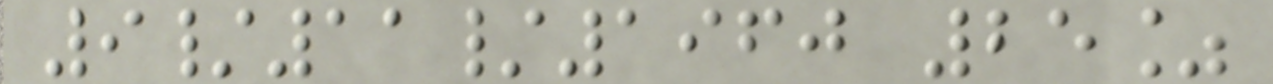9/11/1960 25%
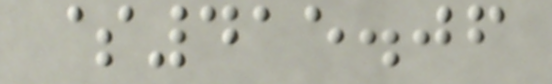$415.06
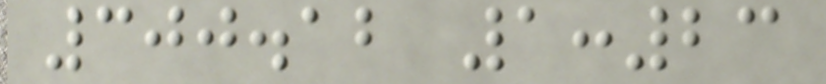300.12 1:23
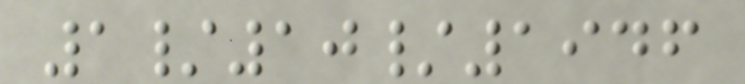1/10/1946
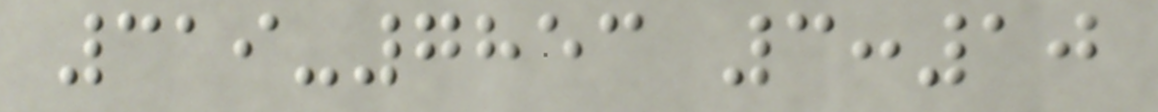319-7853 3:10
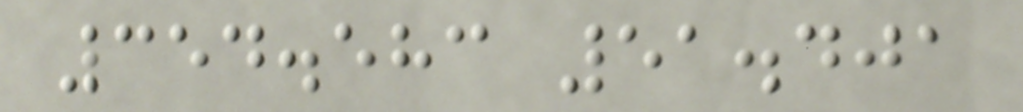354.583 51.401
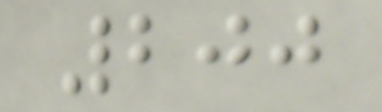200
